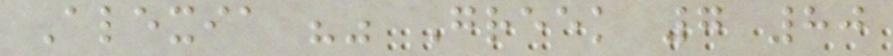Alexia "" Greek 7 80
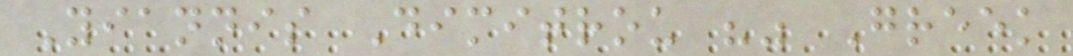Yiannis Dimitrou "" Greek
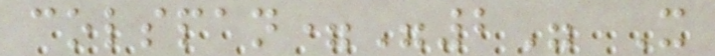colspan="2" X
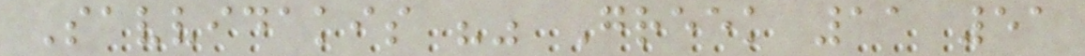Savvidakis "" Greek 11 51
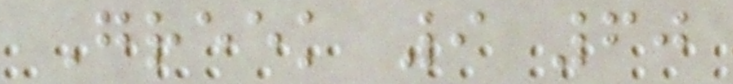Greek 9 60
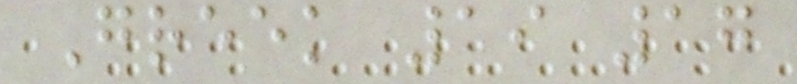Greek 19 17
